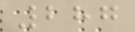287
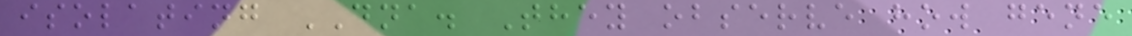isolating DNA. They observe how gene
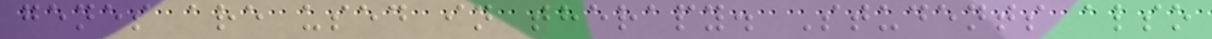genes are used in therapy. Students also
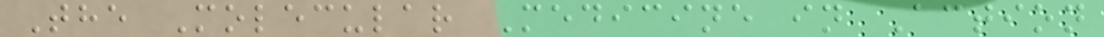The Molecular Medicine in Action
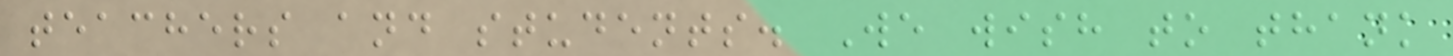teachers and students. We wish to thank
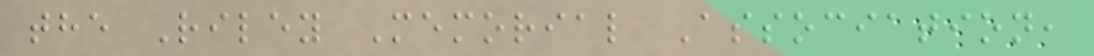the Riley Memorial Association,
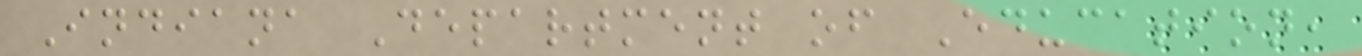Indiana Department of Education,
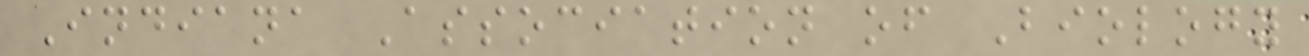Indiana Association of Biology
